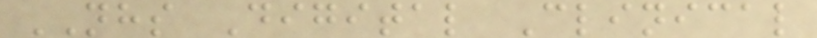NHS Digital Clinical
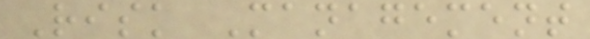Risk Management
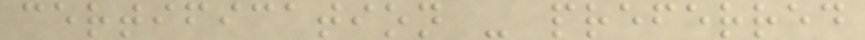certification - preferred
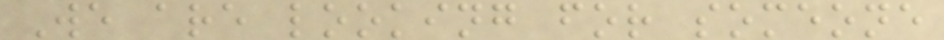We are looking for someone
